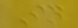In
